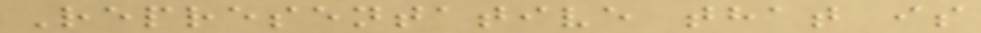Representative that is
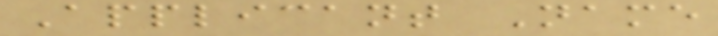Applicant Name
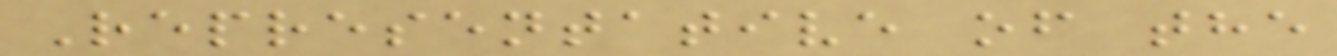Representative of the
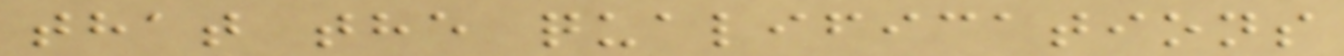that the qualifications
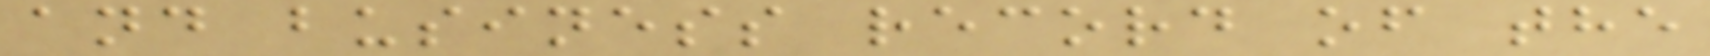and business record of the
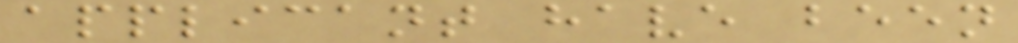applicant have been
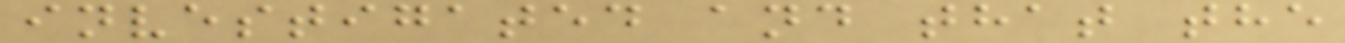investigated and that the
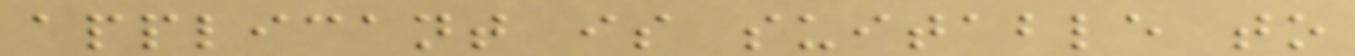applicant is suitable to
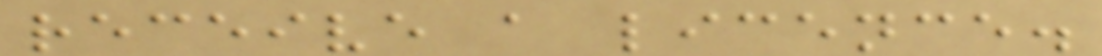receive a licence.
